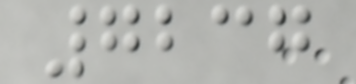7237
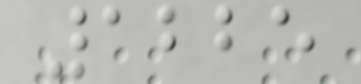1225
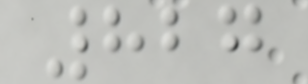827
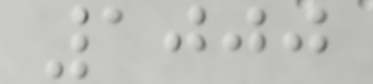1000
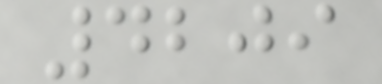4209
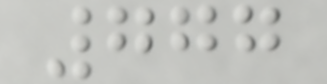777
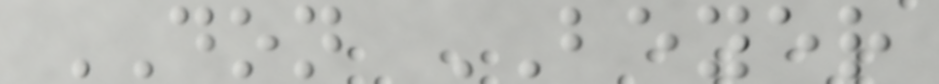DON BEYER
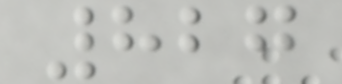827
